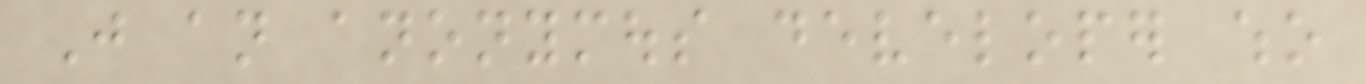Just an anonymous developer who
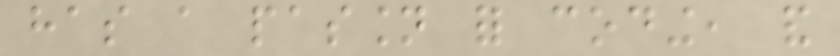has a passion for coding, and
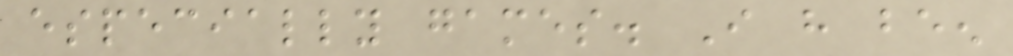especially games. I have been
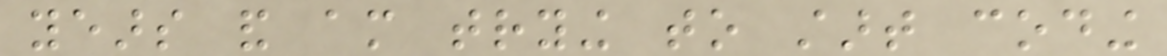years and am trying to start coding
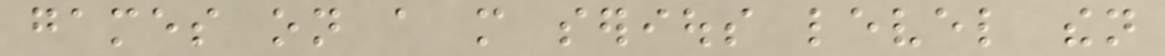games on a more serious level then
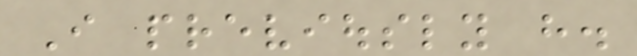I previously have.
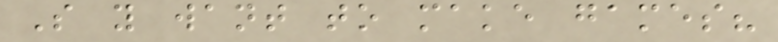So you want to make games?
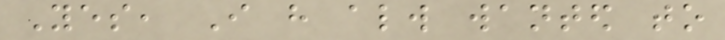Yes, I have always wanted to
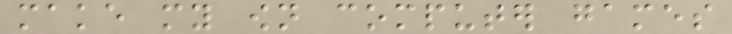make my own computer games
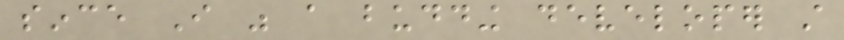since I was a budding developer still
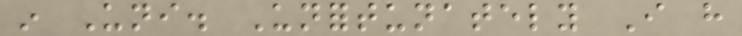in Uni. Unfortunately I have
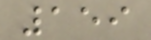159
